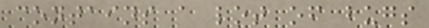contains a lot of bugs
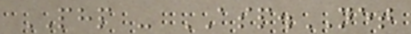PHP - ASP.NET
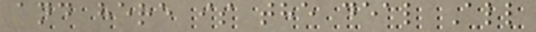and here is the deal All
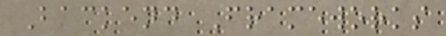Backend Frameworks
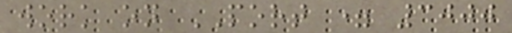work on PORT = 3000
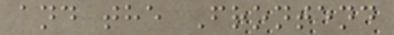and the Frontend
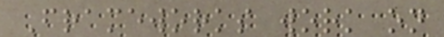Frameworks work on
